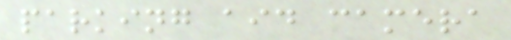parking aid camera
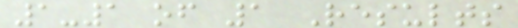1-1 of 1 Results
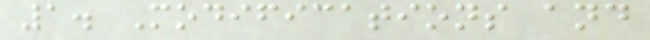1. Modifications and
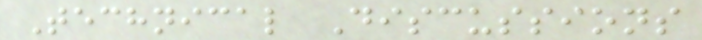Technical Discussions
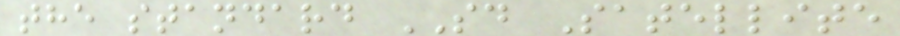the standard SD Satellite
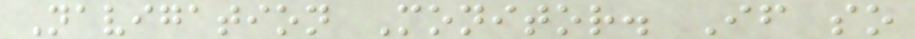Navigation Monitor. If so
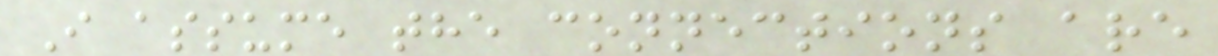I assume the connections are
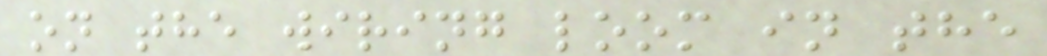on the wiring loom in the
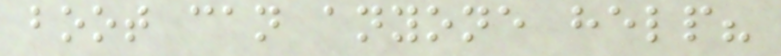boot can anyone help?
